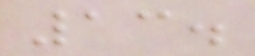13.
